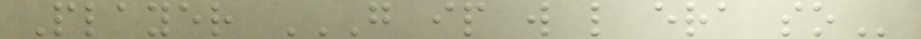Player G IP W L ERA SO
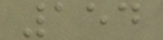154
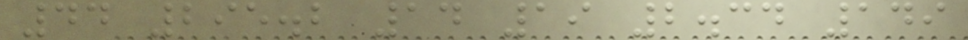44 295.2 14 19 2.34 149
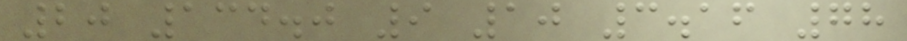20 134.0 9 10 3.16 78
